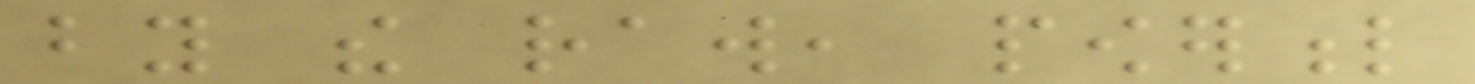by the raw, powerful
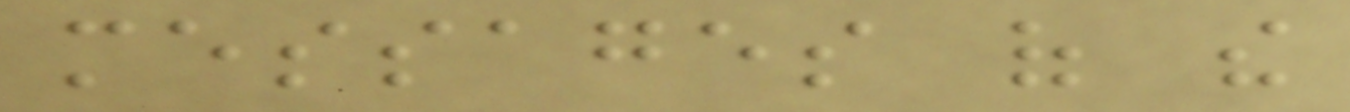messages of the
